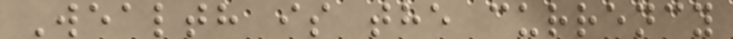Wealth is the currency
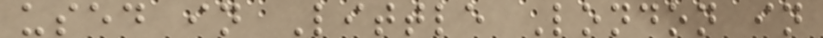used in Little London in
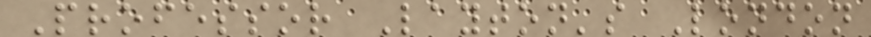Professor Layton's London
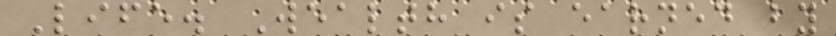Life. Wealth is earned by
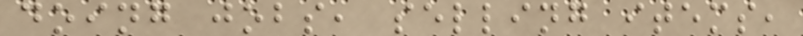doing jobs, selling items,
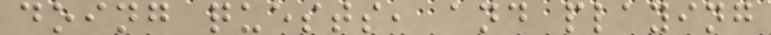doing quests, and playing
